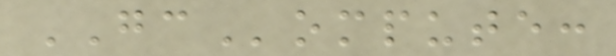GCompute:
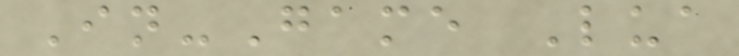In-Game Lua
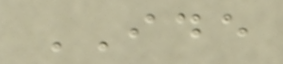IDE
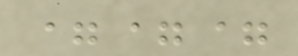===
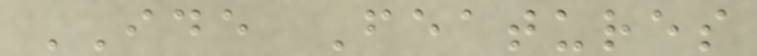IDE Features
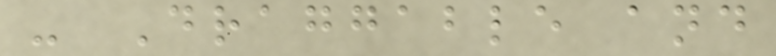- Draggable and
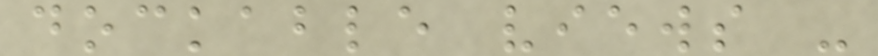dockable views -
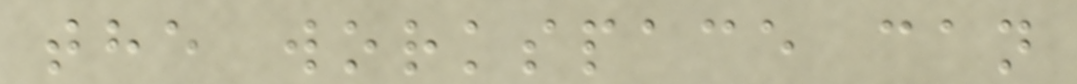the workspace can
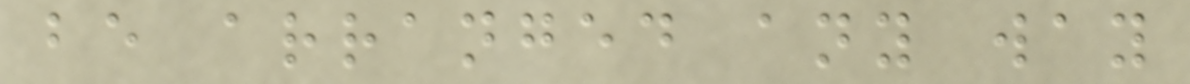be arranged any way
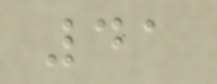41
